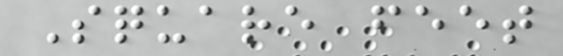Square feet
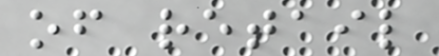of retail
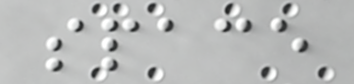space
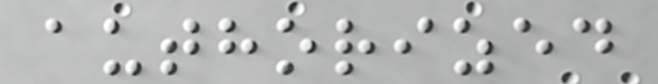authorized
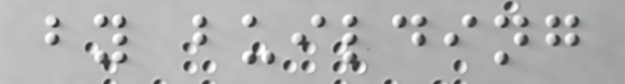by building
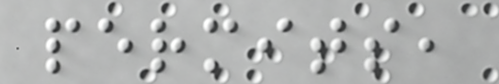permits,
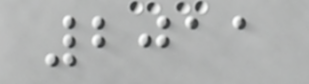2011
